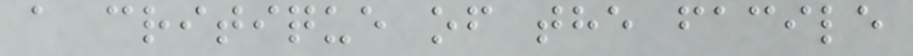a critique of the facile
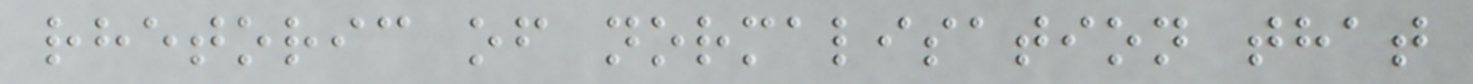rhetoric of normalisation that
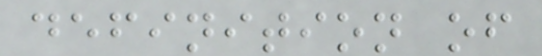definition of
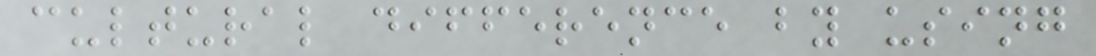cultural difference by using
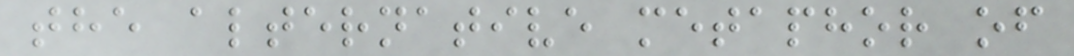the alternative metaphor of
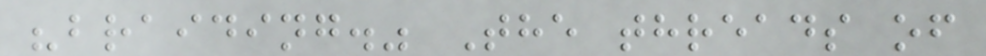"braiding." The threads of
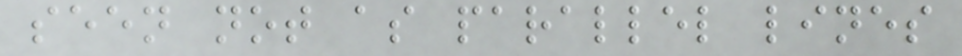seen not as parallel lines
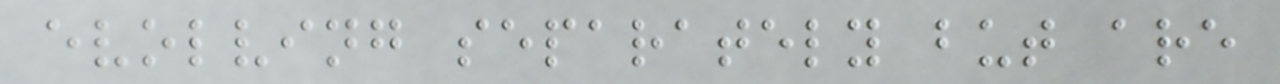evolving separately but are
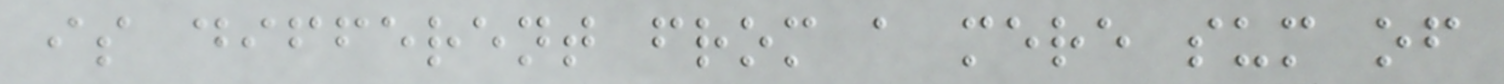is different from a mere sum of
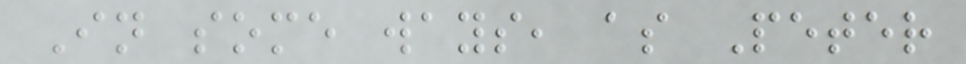In some ways, as Peter
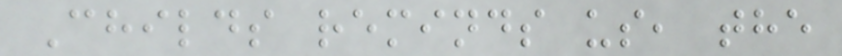Childs reminds us, the
